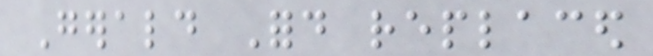Gerald Ford replaced
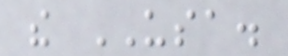the USA.
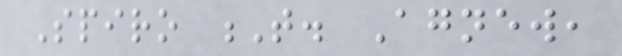Spiro T. Agnew,
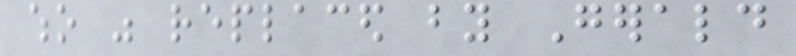who was replaced by Gerald
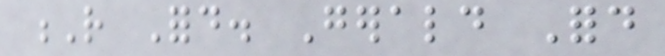R Ford. Gerald Ford
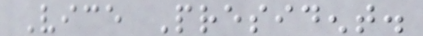Vice President.
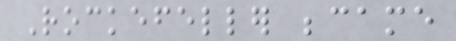Rockefeller became
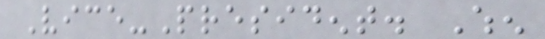Vice-President. When
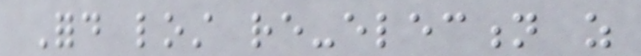Ford lost re-election as
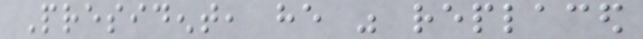President, he was replaced
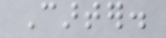Carter.
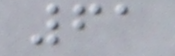61
